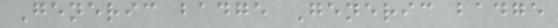Generic badge Generic badge
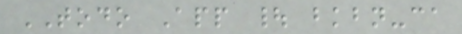TODO App | bkbn-ca
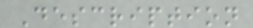Description
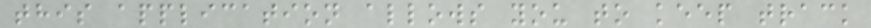this application allows you to keep track
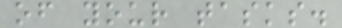of your tasks.
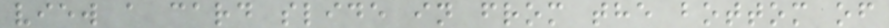view a card slide in from the bottom of
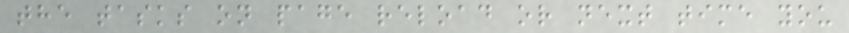the tasks on page reload or next time you
